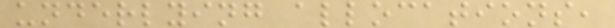underlying allocations,
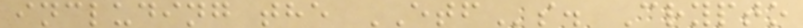including the ETFs. Crypto
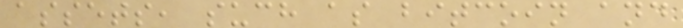assets, such as bitcoin and
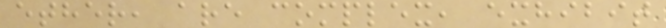ether, are complex, exhibit
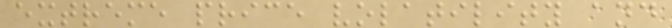extreme price volatility and
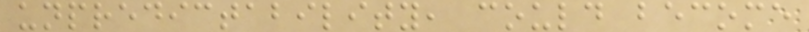unpredictability, could become
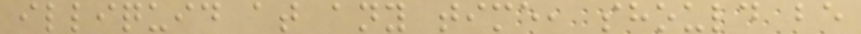illiquid at any time, should be
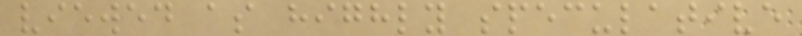viewed as highly speculative
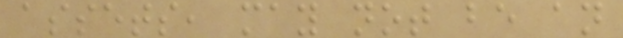assets, may not be an
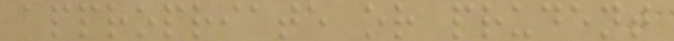appropriate or prudent
